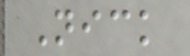Nick
